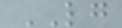LG
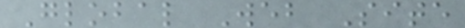Global Web Site
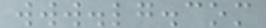www.lg.com
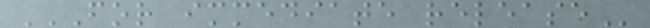FOR IMMEDIATE RELEASE
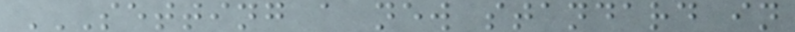SETTING A NEW STANDARD IN
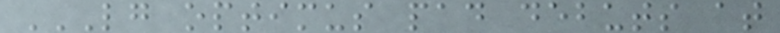LG OPTIMUS PAD DEBUTS AT
